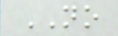NO
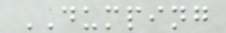DUMPING
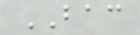BAC
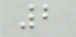2
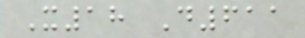X18 D611
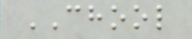CHOOL
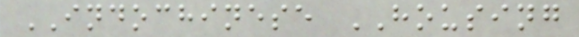INDOCHINESE HOUSING
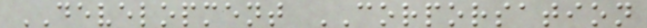DEVELOPMENT CORPORSATION
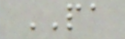PA
